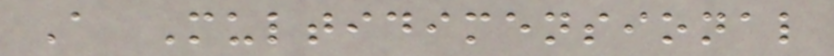A Multidimensional
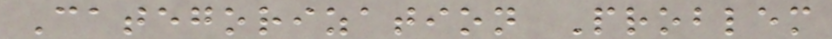Categorization Problem
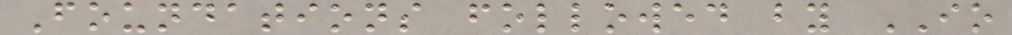Foundations followed by IO
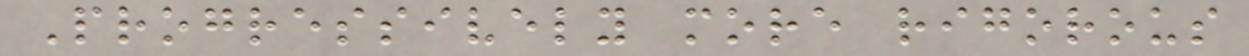Progressively more rigorous
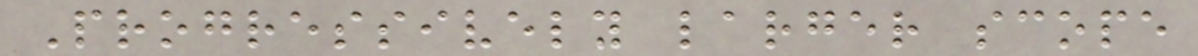Progressively larger scope
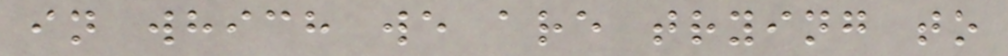in which we are trying to
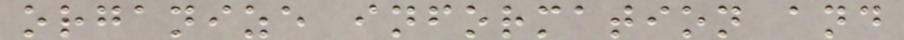organize information and
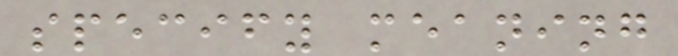specify meaning
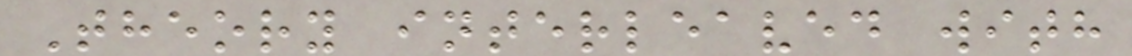Theory interleaved with
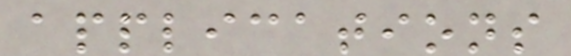applications
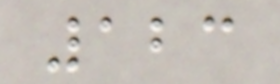123
